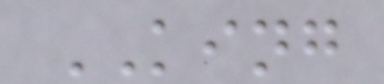KING
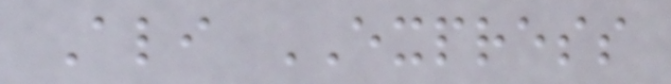Ali EXPRESS
